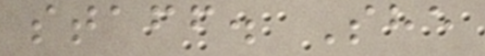staff. She
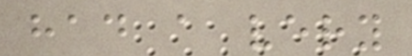had a very
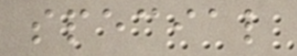special
